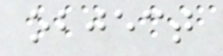object
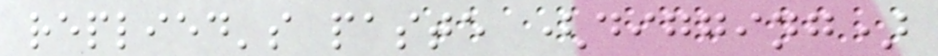replied's paste (digging)
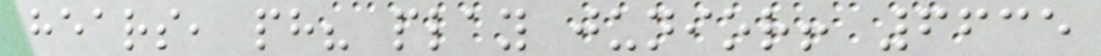hears, ph? play junior! 6635
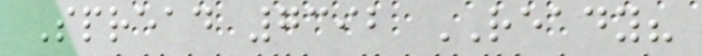Spread 7392 READY?
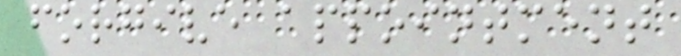forgive appointment
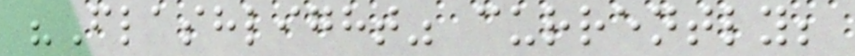"Flashlight" currently;
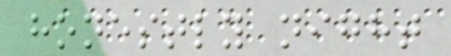honestly night
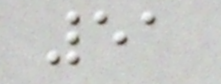51
